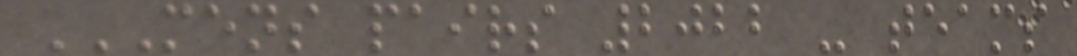MENS PAIRS 2022 - TEAMS
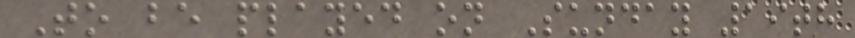To be played on Sunday 19th
